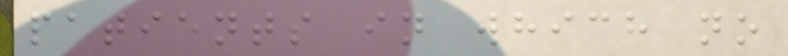patients in which no
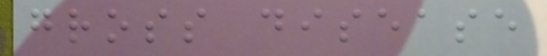gross disease
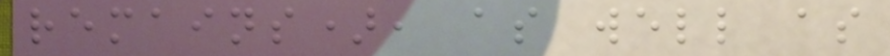remains), as well as
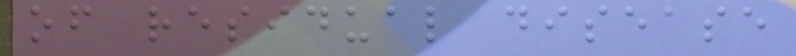of residual disease
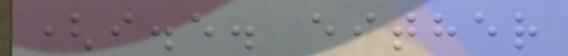(i.e. either
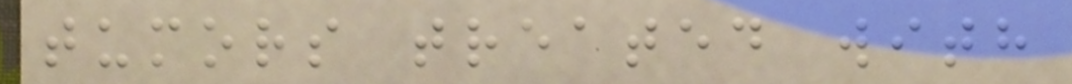tumors treated with
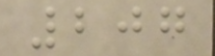207
